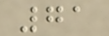71
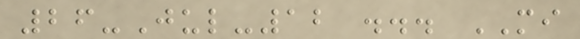26-Jul-12 ... MI
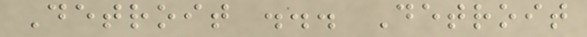Detroit ... Detroit
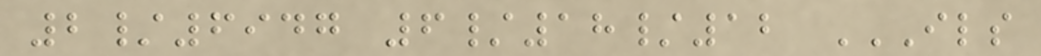2/6947 6/18/12 ILS
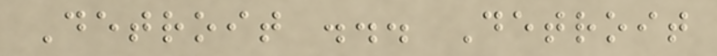Detroit ... Detroit
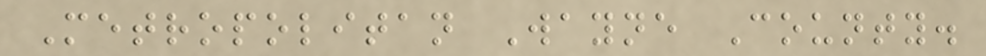Metropolitan Wayne County.
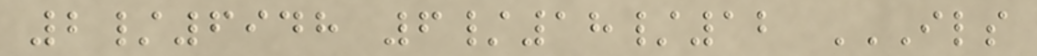2/6948 6/18/12 ILS
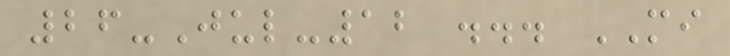26-Jul-12 ... MI
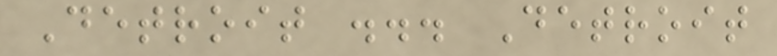Detroit ... Detroit
